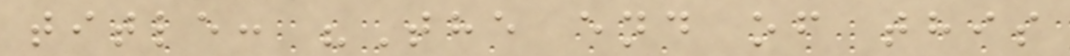title: "The end of this
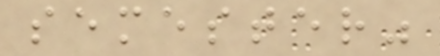semester"
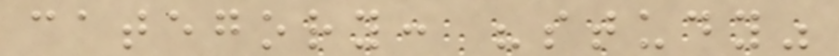category: "study"
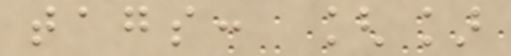tags: []
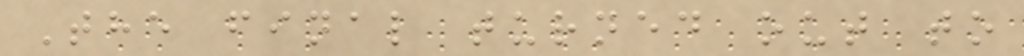The final turned out to
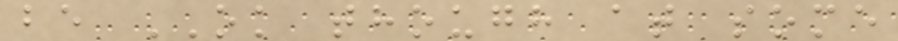be OK though at some
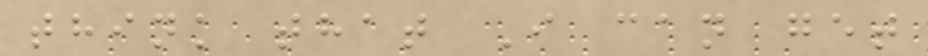think that I can get
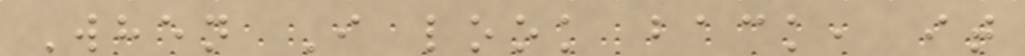When I look back, it
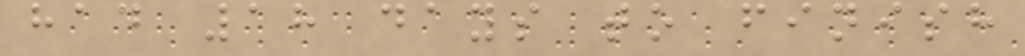had 18 days to finish
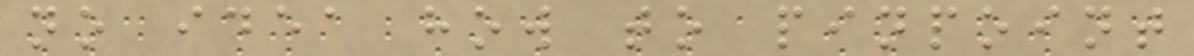no idea how to pinpoint
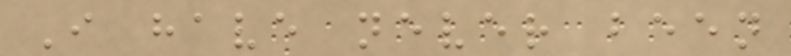I have never been
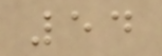54
